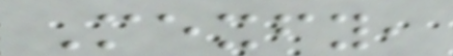Mexfy,
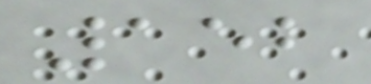152
